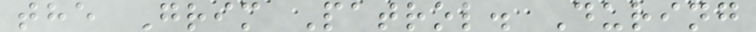the Grim Patrol. During
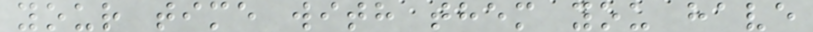your time with them you have
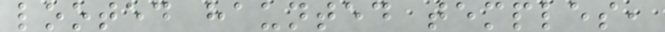looted haunted temples,
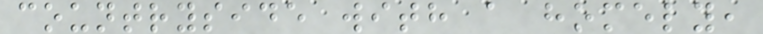countryside with a homely,
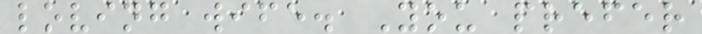loving wife. You prefer
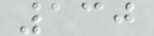130
